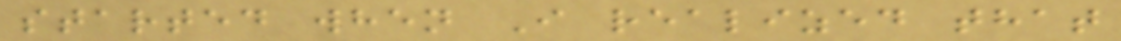started when I realized that
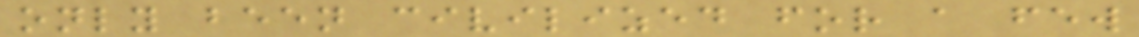only been civilized for a few
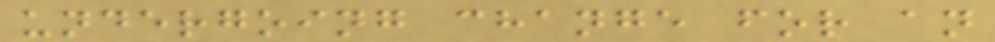undergoing change for an
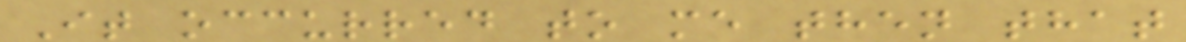It occurred to me then that
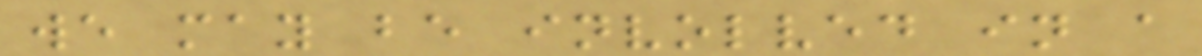we may be involved in a
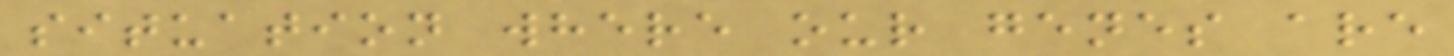situation where our genes are
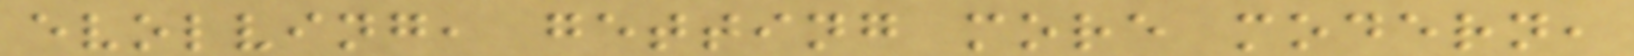evolving, getting more modern,
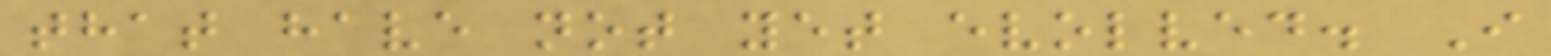that have not yet evolved. I
